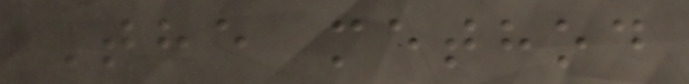The method
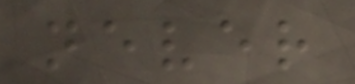never
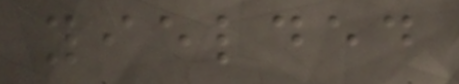yielded
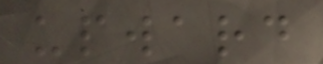upward
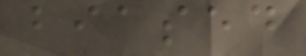biased
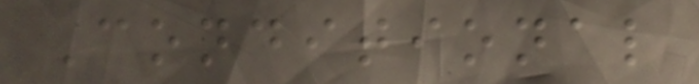Conditional
